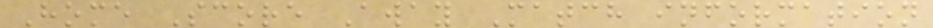Home Score Away Match information
